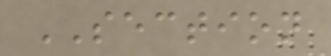SECTION
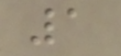1
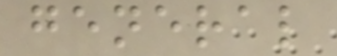general
